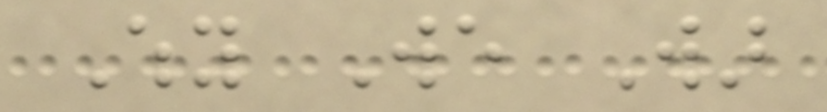Why We War
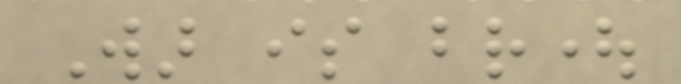War is brought
